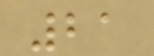21
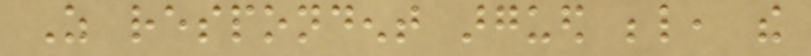As respondent argued below, the
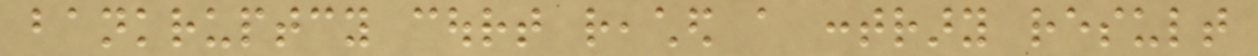bankruptcy court reached a contrary result
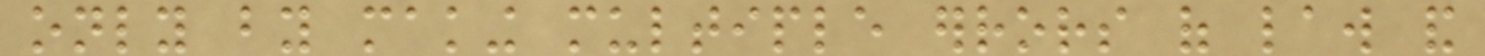only by making multiple errors of law and
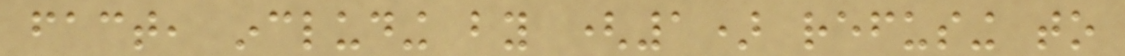fact, including by (1) refusing to
